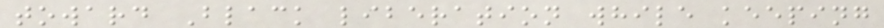toward Black liberation while keeping
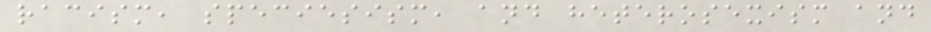racism, speciesism, and heterosexism and
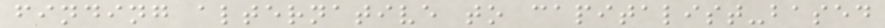finding alternative to capitalist-based
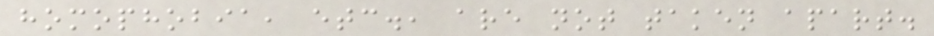homophobia, etc., are not taken apart.
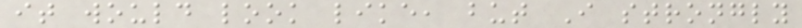it would look like, but I strongly
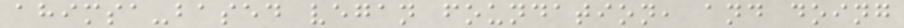ahimsa-based vegan foundation, and doing
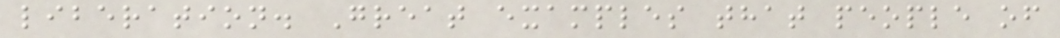liberation. Great examples that people of
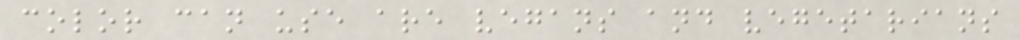color can use are vegans and vegetarians
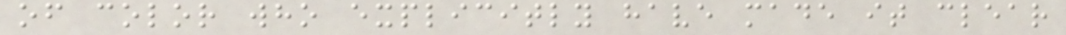of color who explicitly have made it clear
